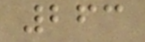263
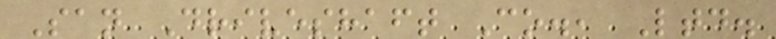San Driveshaft Co., Ltd.
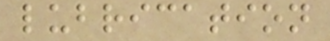lubrication
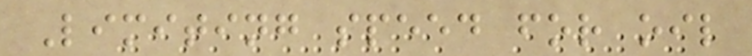Limiting speed for oil
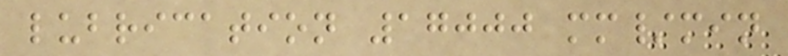lubrication 17000 mm/min
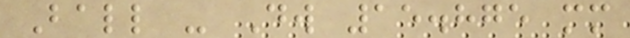Ball - Dw 15.875 mm
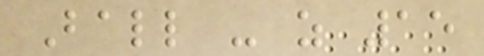Ball - z 15
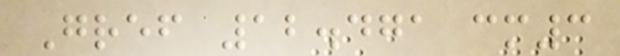Gref 12.471 cm3
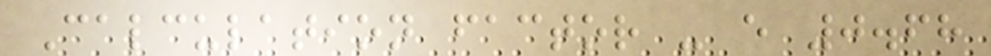Calculation factor - e 0.68
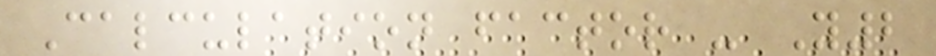Calculation factor - Y2
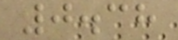0.38
